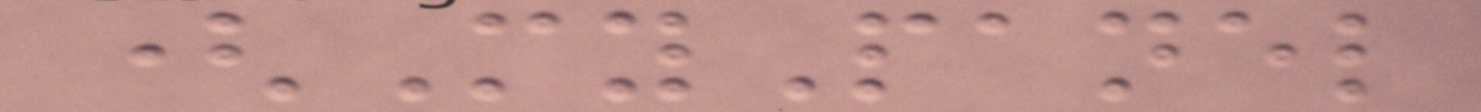(MyPanel
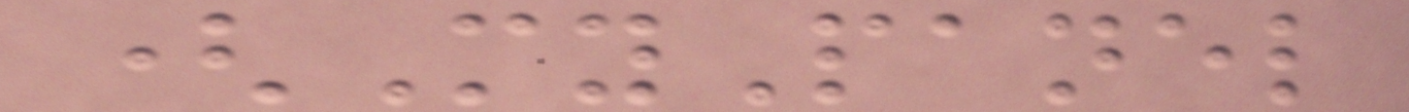(MyPanel
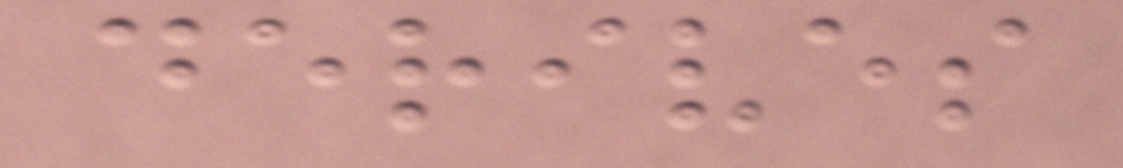derives
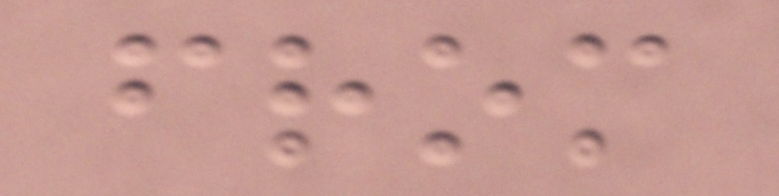from
